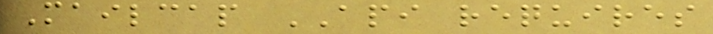Mailcap API requires
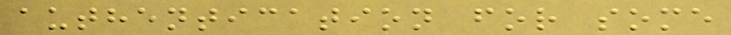authentication for some
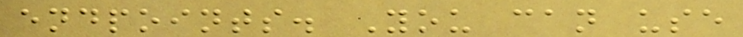endpoints. You can use
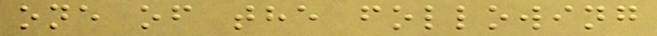one of the following
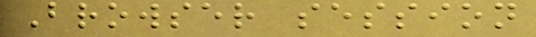Browser session
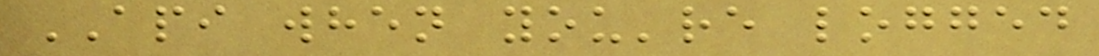API when you're logged
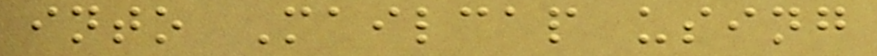into Mailcap using
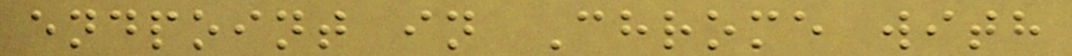endpoint in Chrome with
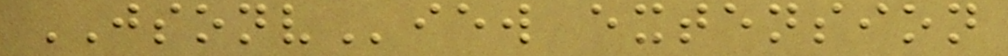JSONView extension
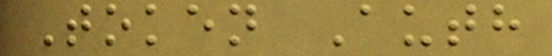Token Auth
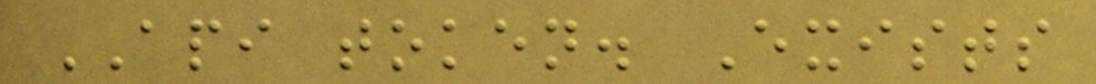API token. Exists
